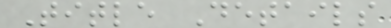Title Details
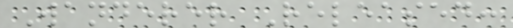Wanderer Released:
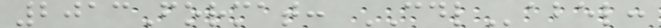2013Format: CDLabel:
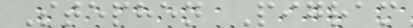Stephen Pigram
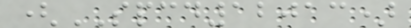(SPCD12013)
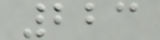223
